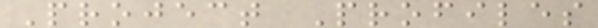Project Profiles
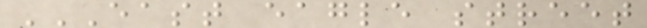EAST EAGLE STREET
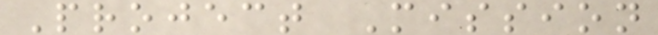Project Mission
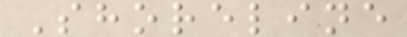Shoreline
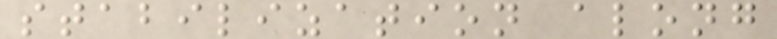stabilization along
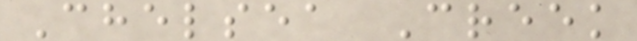Chelsea Creek
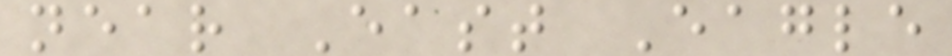near East Eagle
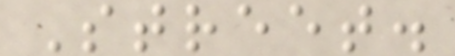Street.
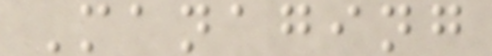Managing
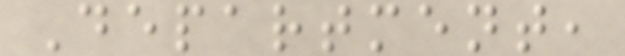Department,
